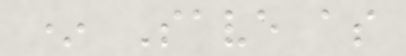* Save as
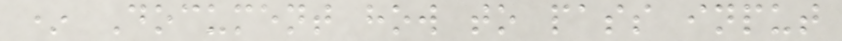* Document how to pass input
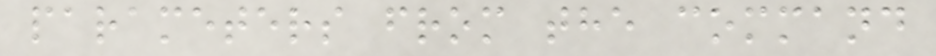parameters from the command
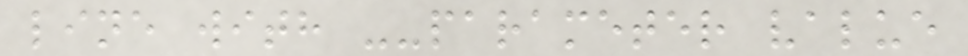line with --parameter value
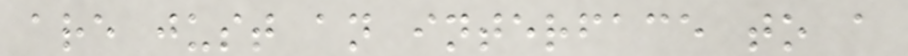are just an interface to a
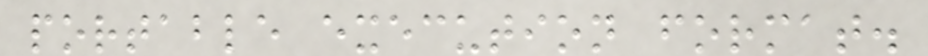portable execution format.
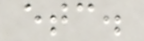etc.
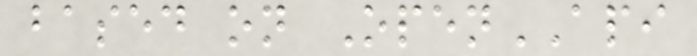based on OpenAPI
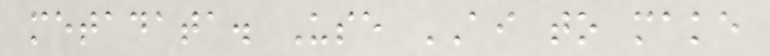metadata. Use AI to make
